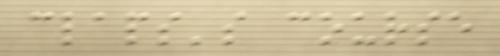claps's course
